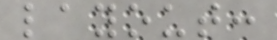layout:
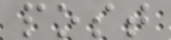post
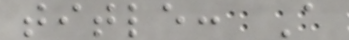title: A
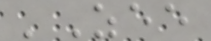'Zee
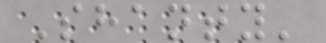Shanty'
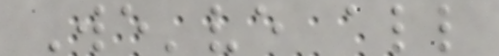We've all
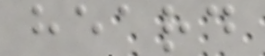heard
